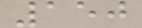150
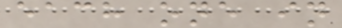each one in
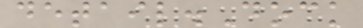detail.Dock
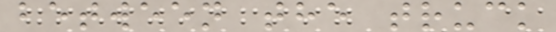between the truck
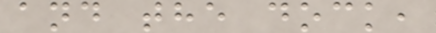and the dock,
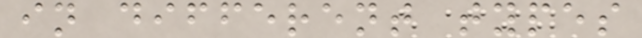in different types
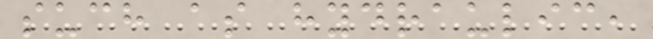such as hydraulic,
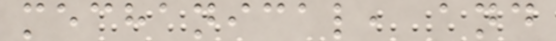mechanical, and
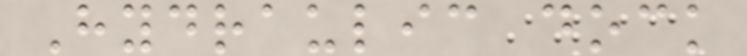Hydraulic dock
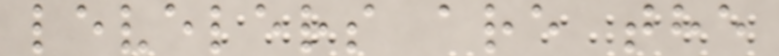levelers are the
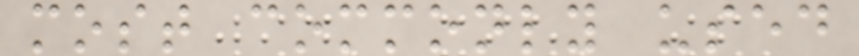most commonly used
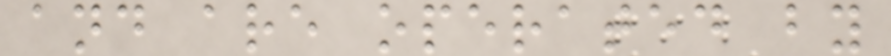and are operated by
